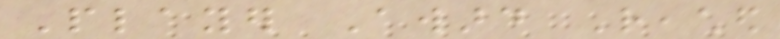Player Award Reached
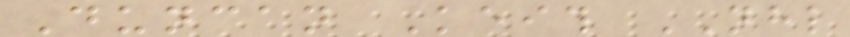Duncan Keith NHL
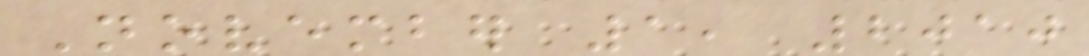November 1, 2010
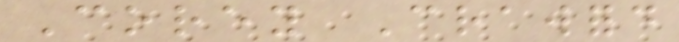Corey Crawford
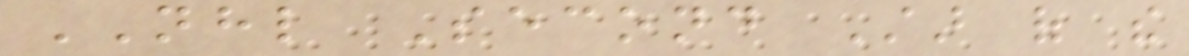NHL Second Star of the
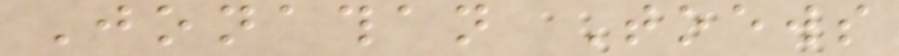Jonathan Toews
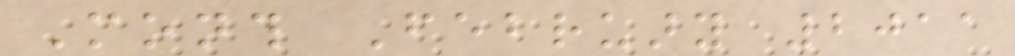Month February 2011
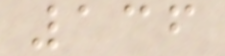136
